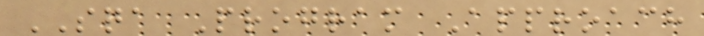SQA Program Approach
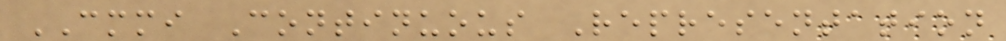CMMI Continuous Representation
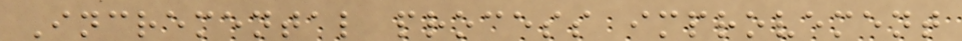Incremental process improvement
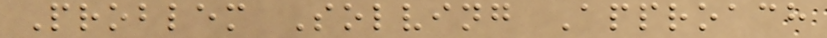Problem Solving Approach
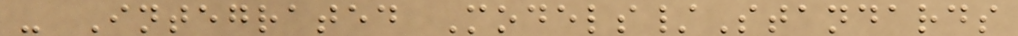- Integrated Models/Standards
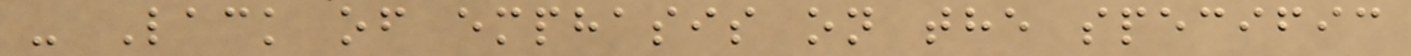- Lack of emphasis on the specific
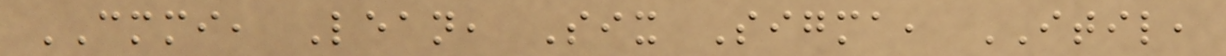CMMI, Lean, Six Sigma, ITIL,
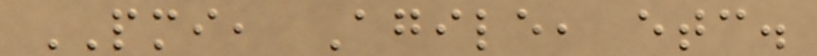PMI, Agile, etc.
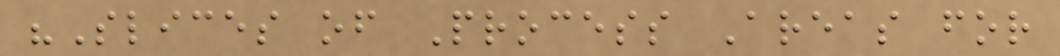"Slices of Process Areas for
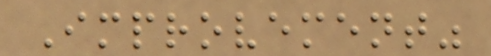Improvement"
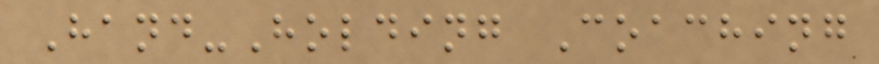Hand-Holding Coaching
